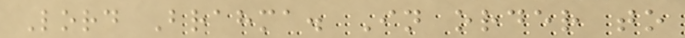Lord Brahma. In order to
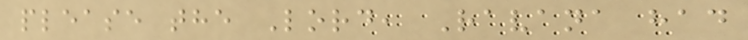please the Lord, Ravana had
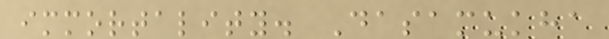immortality. Dasamukha
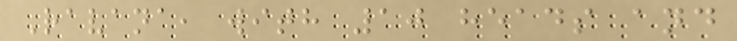Ravana, with 10 heads and
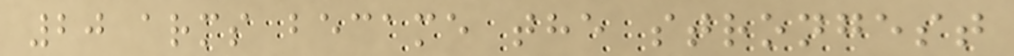20 arms became the strongest
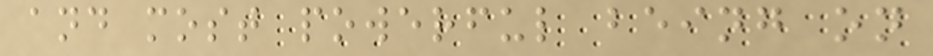and most powerful being on
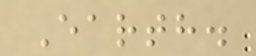Earth.
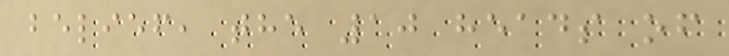belief, the 10 heads of
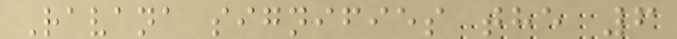Ravana signifies the 6
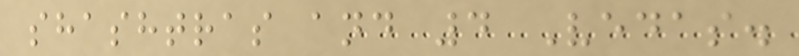shashtras and 4 Vedas.
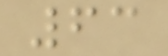63
